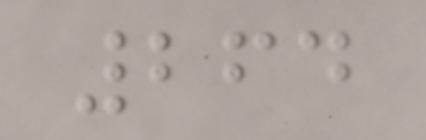264
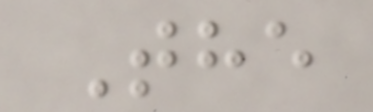The
